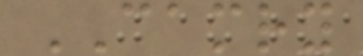CAMRY
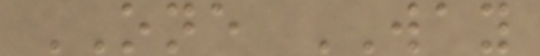ONE WAY
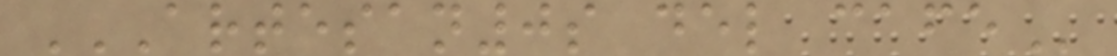ARTESAN0S DEL CAFE
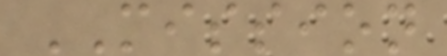MISSION
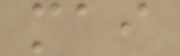mai
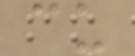cu
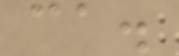ca.
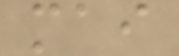mai
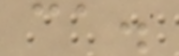ca.
